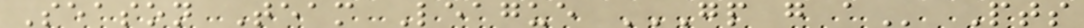Season Team League GP G A Pts
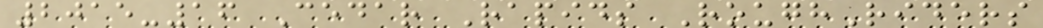2015-16 Cedar Rapids RoughRiders
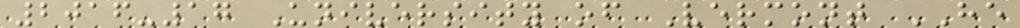2016-17 University of Vermont HE
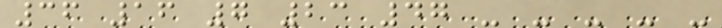36 16 7 23 47 - - - - -
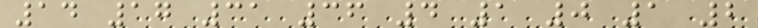14 17 31 36 4 1 0 1 2
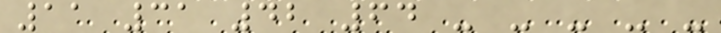11 31 42 64 - - - - -
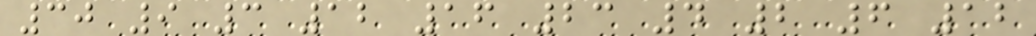30 9 3 12 16 23 4 2 6 12
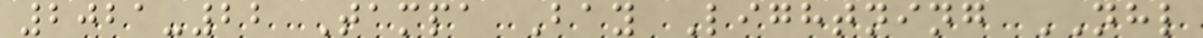2021-22 Tampa Bay Lightning NHL
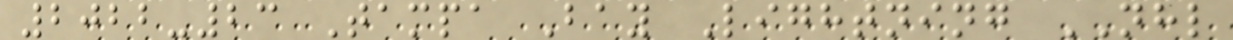2022-23 Tampa Bay Lightning NHL
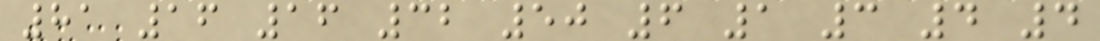81 16 16 32 50 6 1 3 4 4
